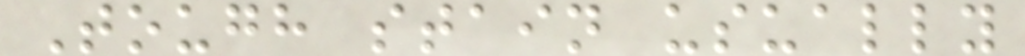Tough stain usually
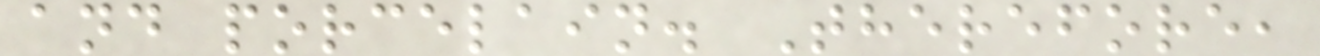and porcelain. Therefore,
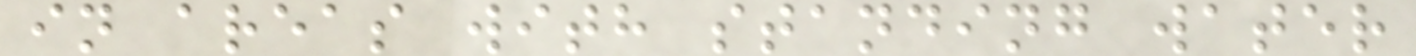in areas with standing water
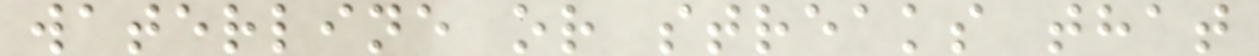waterline or streaks that
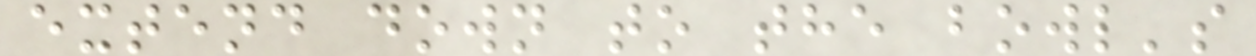extend down to the bowl's
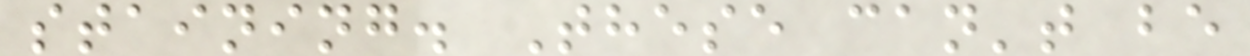staining. These can't be
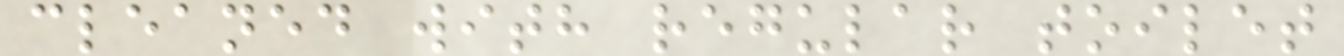cleaned with regular toilet
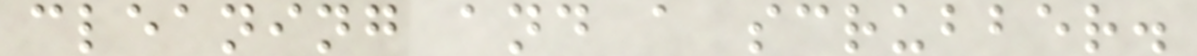cleaning and a scrubber.
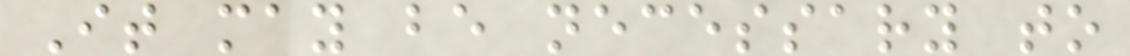It may be necessary to
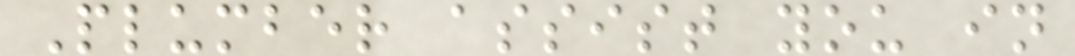Plumber assist you in
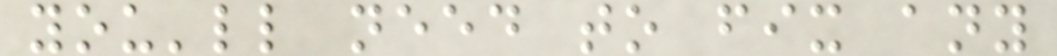you'll need to fix any
